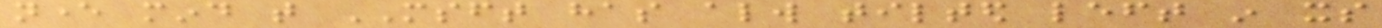never mind that MSFT has always tilted left in its
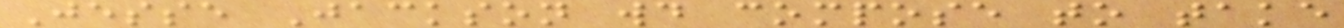Jesse Jackson would compose to take
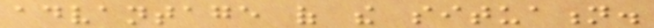advantage of the situation.
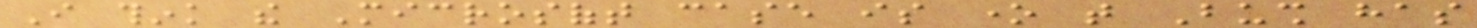I think the Microsoft case is one that Bush has
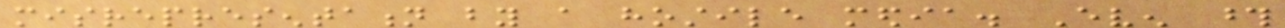misrepresentation by a hostile media. Even those
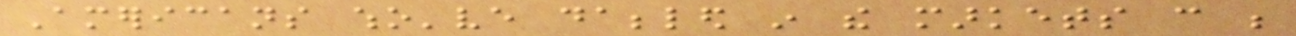Americans who've dabbled in the markets can be
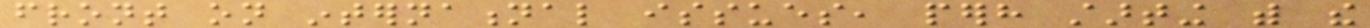front on international issues, perhaps starting with the
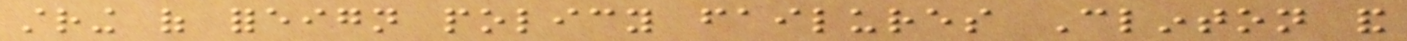string of foreign policy failures Clinton and
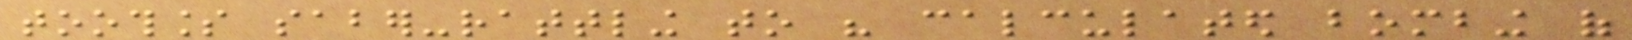toothless saber-rattling to his calculated bombing of
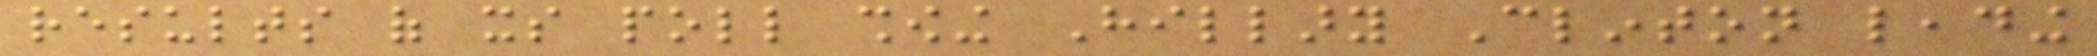results of its poll showing Hillary Clinton leading
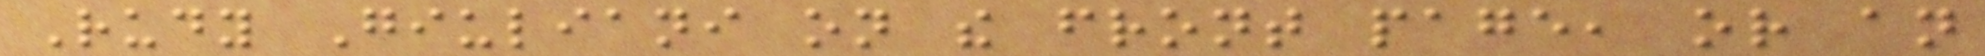Rudy Giuliani on the front page, or an
